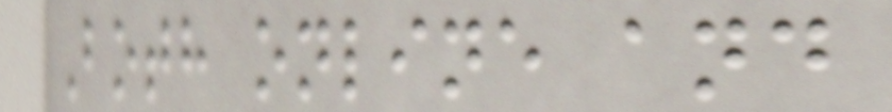Both online and
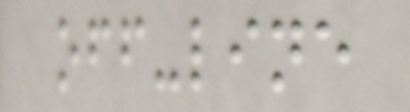off-line
